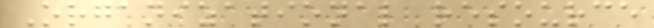Organizational resource
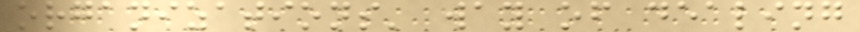organizations' way of dealing
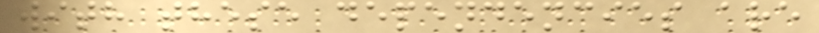with these dependencies are
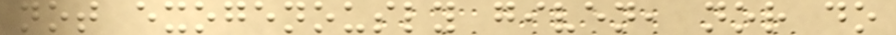not exogenously given, nor do
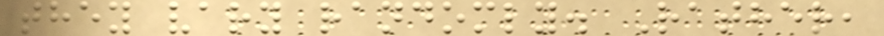they vary randomly. Rather,
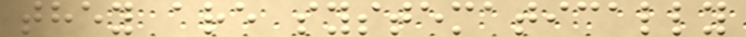they are systematically
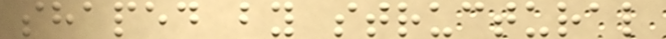shaped by structural
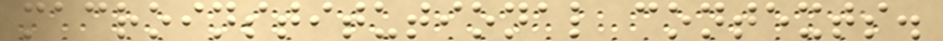macroinstitutional contexts.
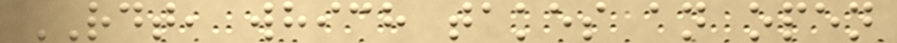RDT, which takes an open
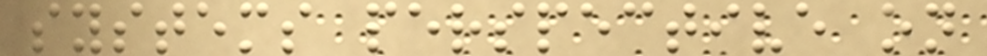systems perspective on
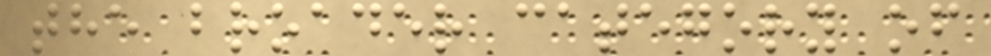the broader category of
